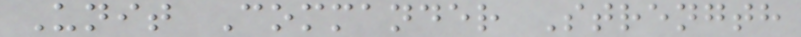Unit Commander Strength
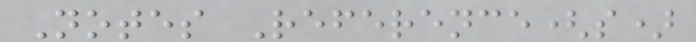Notes Reference(s)
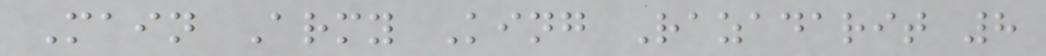Main Army King Razadarit 8
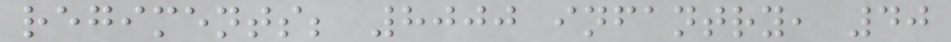regiments; 8000 infantry, 40
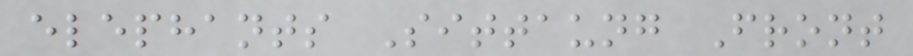elephants Sittaung Front
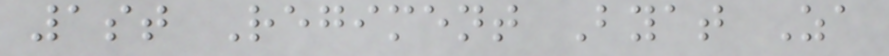1st Regiment Byat Za
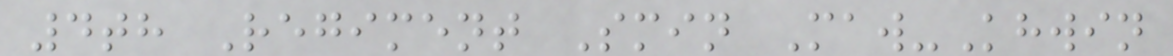4th Regiment Smin Maw-Khwin
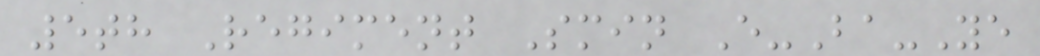5th Regiment Smin E-Ba-Ye
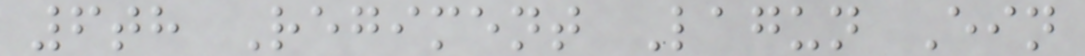6th Regiment Lagun Ein
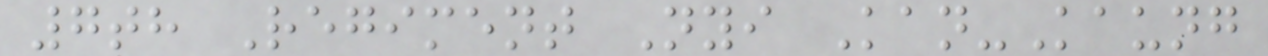7th Regiment Nyi Kan-Kaung
